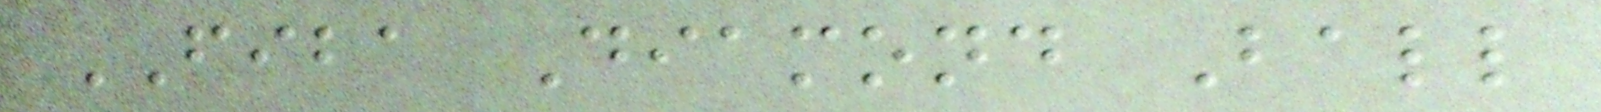FIBA Diamond Ball
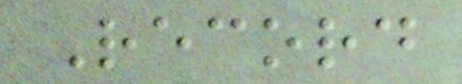Record
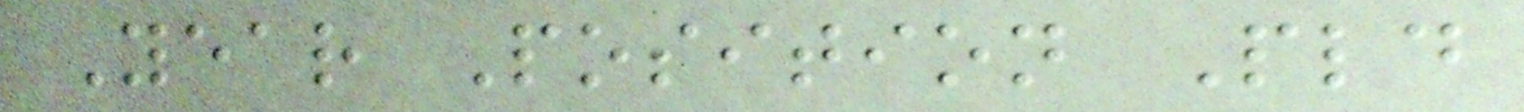Year Position Pld
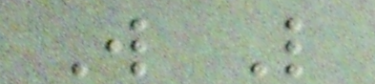W L
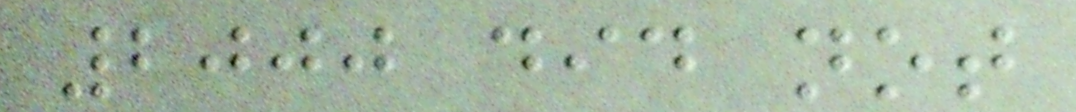2000 did not
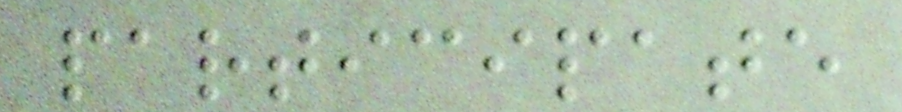participate
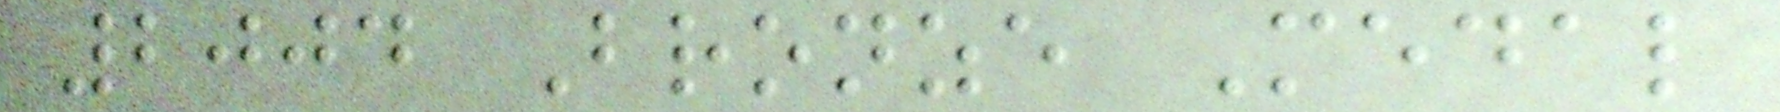2004 Bronze Medal
